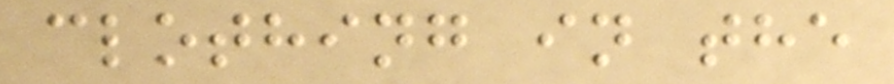clothing in the
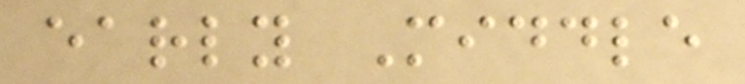early Middle
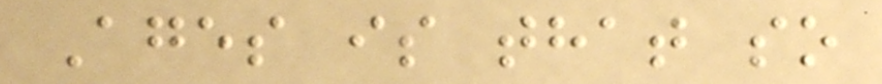Ages is that so
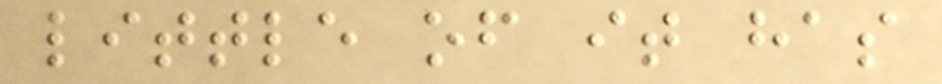little of it has
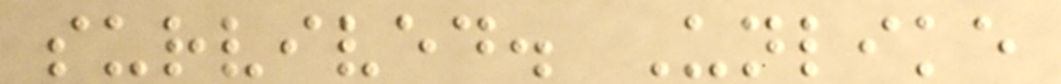survived. Unlike
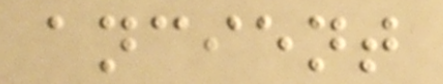ancient
